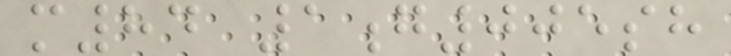m84 1g005sh
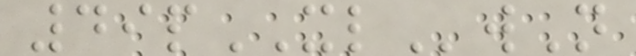49pXLwN
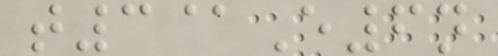t3@E6n
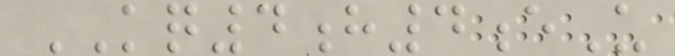KQ4h4eU
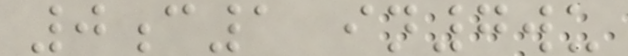0c1 in7wu
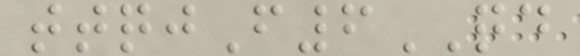ttqjF6QD
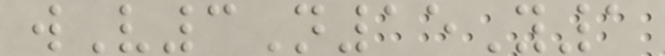wV3N15Y1
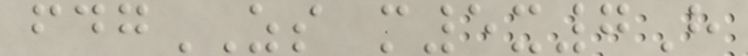fdgZS m5x7H
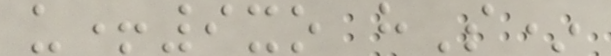u+9xo hS*
